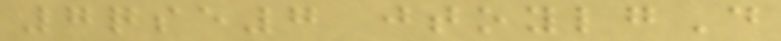7qse7 jtoylgD
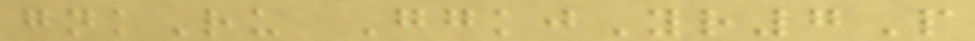gnkRu GgkjYr7P
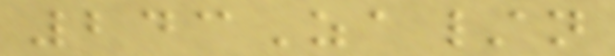243Za/n
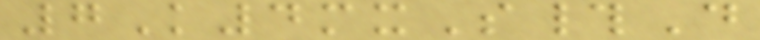7K4mxS#D
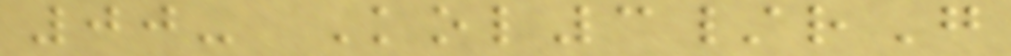00- Kol3/rG
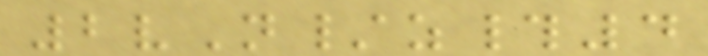2vN/z#4
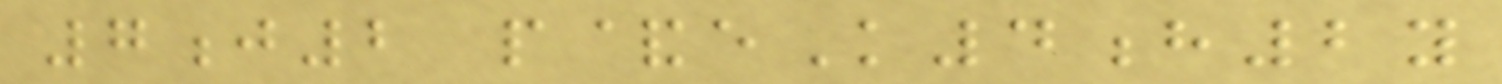7j2 p&eK4h2y
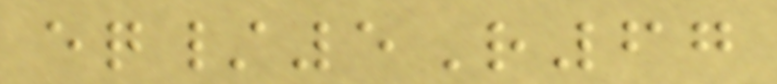eq/5R67
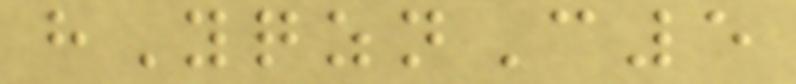hYqznC5
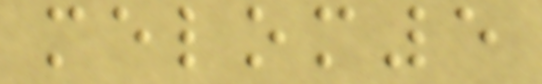melom5
